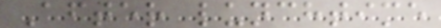After lunchtime
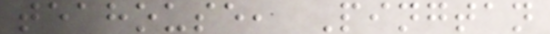teahouse, Pingtan
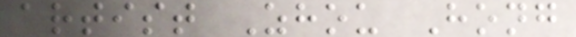artist Zhou Hong
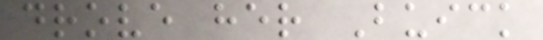drove her Buick
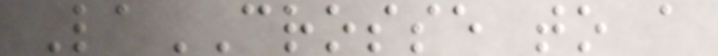LaCROSSE to a
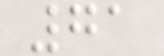71
